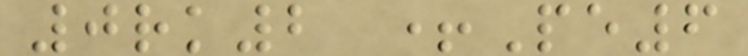0rk2 +Pe6
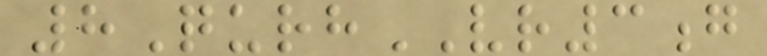8QurhVR3g
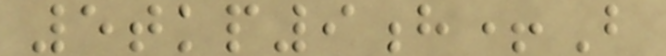5tkp9h+B
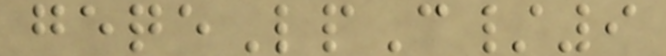geqeLpC/9
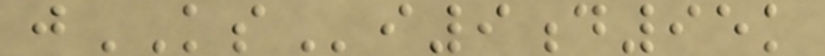jKSi9d95k
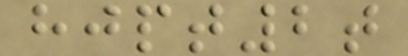hjpt2t
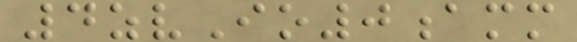4zvIo0amm
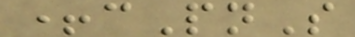+cPnS
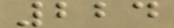224
